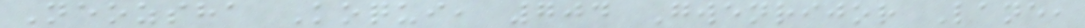Neozsha Koqui, 704 Gwenrijor Lane,
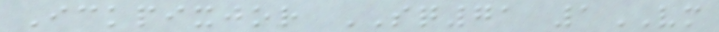Ickpixjor SQ71 1VM
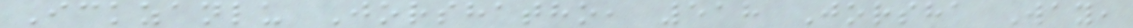Ickzanlu Jorshatho, 518 Jorsha Way,
